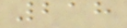218
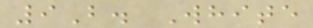9B. White
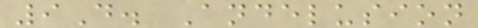9D. Andelusion
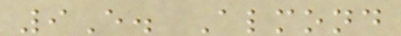9E. Almond
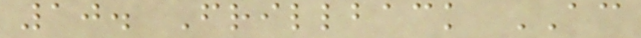10. Frillback AC
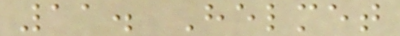11. Helmet
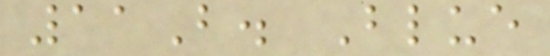11B. Blue
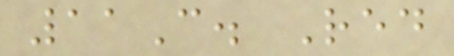11C. Red
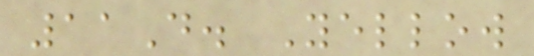11D. Yellow
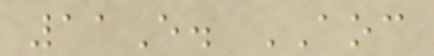11E. AOC
